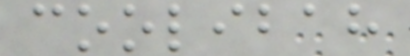coolibah
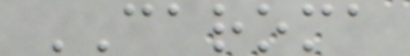CAROMA
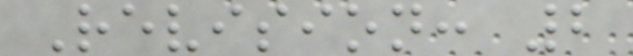Revision: 2
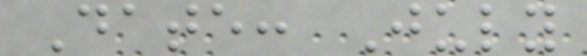Date: July
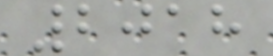2018
